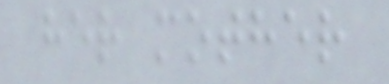her mother
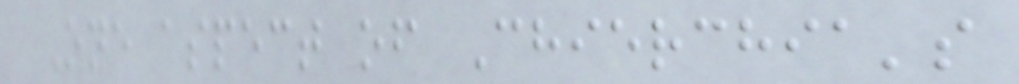One aspect of Chierchia's
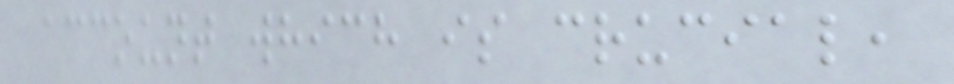account which is crucial,
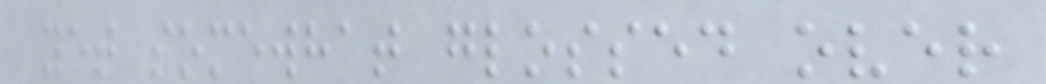yet somewhat glossed over
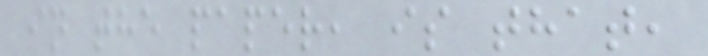in the paper, is that,
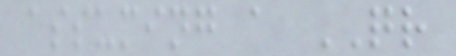assuming a QR
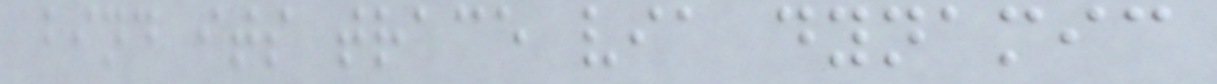bind its trace via dynamic
